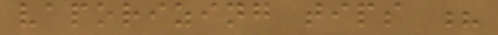vaporizing tips ?
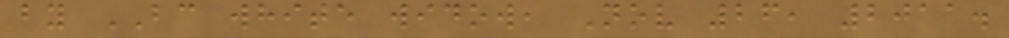by BC white widow, Nov 26, 2011.
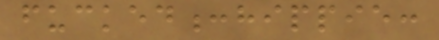fucked:hippie:
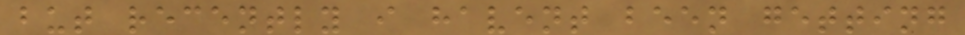but recently i havent been getting
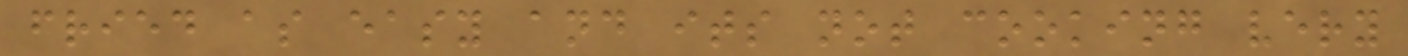fried as easy and its not cooking very
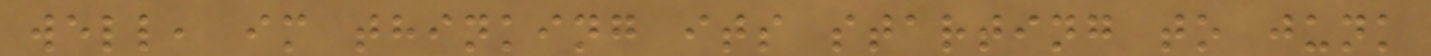well, im thinking its starting to junk
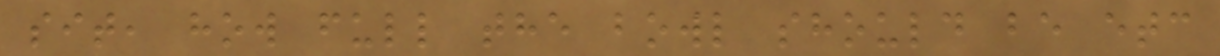sit, how full the bowl should be etc
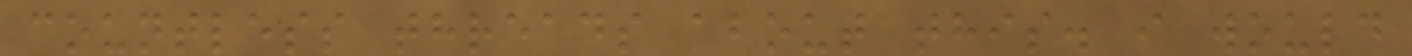countless threads about this. i would
